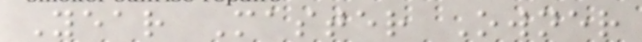Year Master Owner
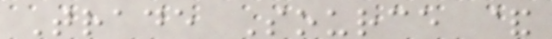Trade Source &
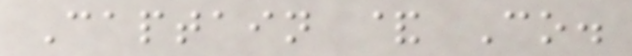Captain & Co.
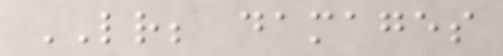LR; damages
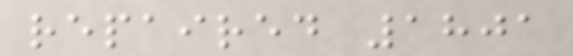repaired 1801
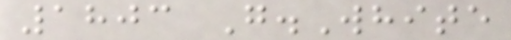1803 G.White
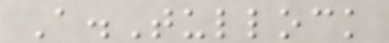A.Tullock
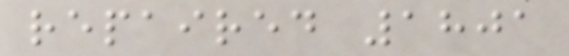repaired 1801
